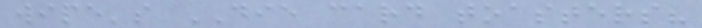wipe's DIE card toasters?
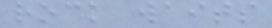rock waits
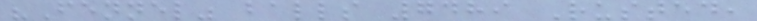"Fennel" balls 7489 Rusted,
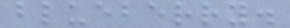blueberry.
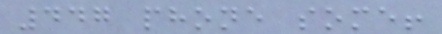447 phone some!
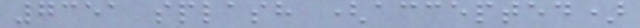7351 splash (accepted)
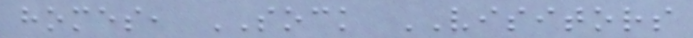homes, SOCK VISITORS
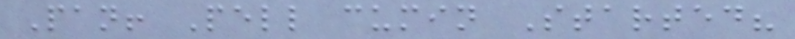Pan! Pell cumin Started?
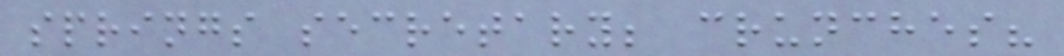springs secretary; crunches?
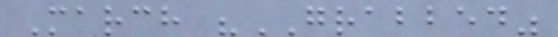March "GRABBED"
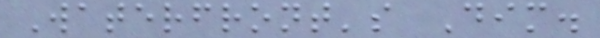Waterfront's Dim.
